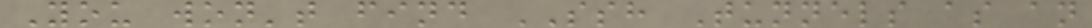You won't find SSH Tunnels as an
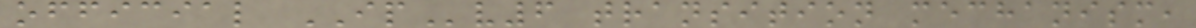official IPv6 transition mechanism,
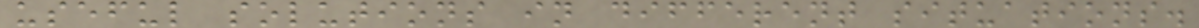useful solutions in different situations.
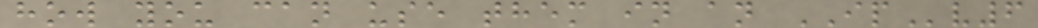how you can use them in an IPv6
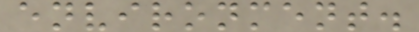environment.
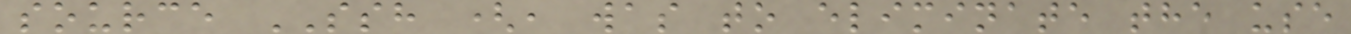source SSH (, was to eliminate the use
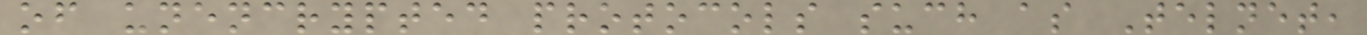of unencrypted protocols such as Telnet,
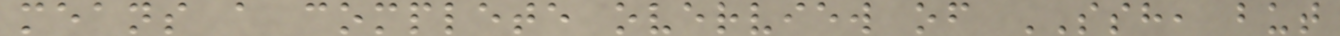means a complete overview of SSH, but
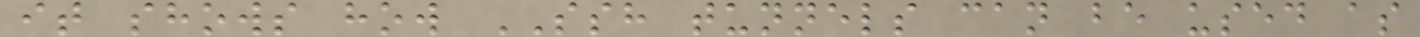it shows how SSH tunnels can be used as
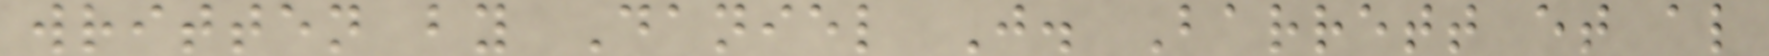written by Daniel J. Barrett et al
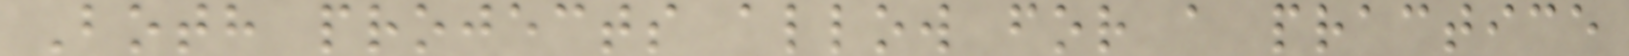Both projects allow for a practice
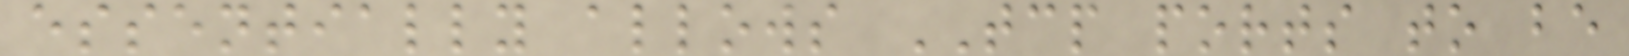essentially allows TCP ports to be
